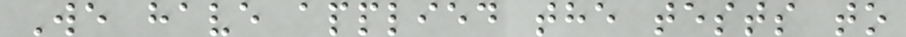We have applied the tests to
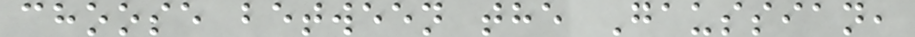choose between the Gaussian,
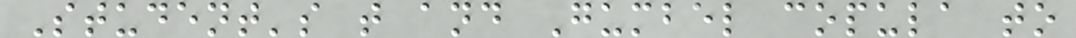Student's t and Gumbel copula to
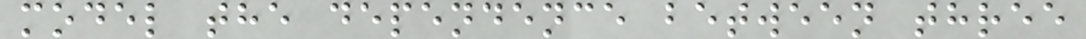model the dependence between three
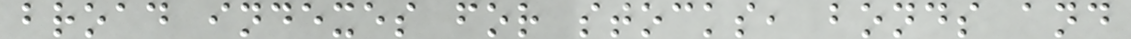broad indexes for stocks, bonds and
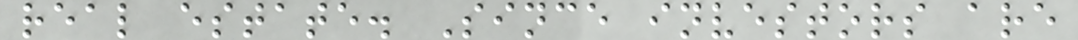real estate. Since investors are
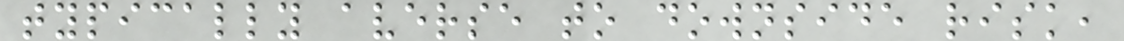typically averse to downside risk,
